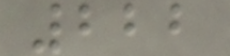222
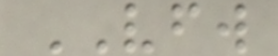VFW
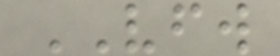VFW
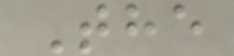The
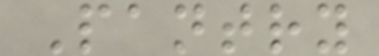Pantry
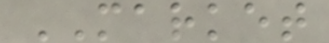MARKET
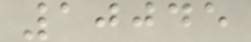10045
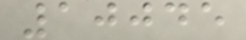10045
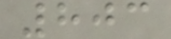803
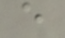e
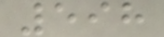598
